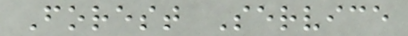Forest Service
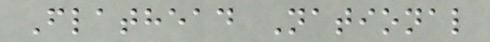Flathead National
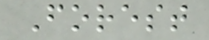Forest
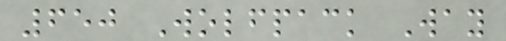650 Wolfpack Way
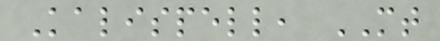Kalispell, MT
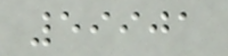59901
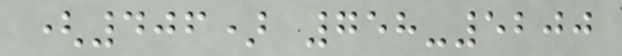(406) 758-5200
